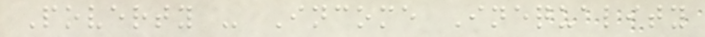Poverty - Income Inequality
